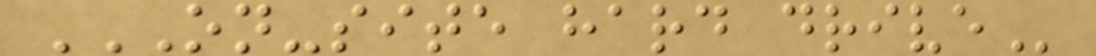ON-SITE HARD DRIVE
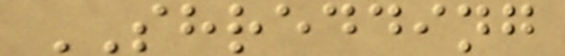SHREDDING
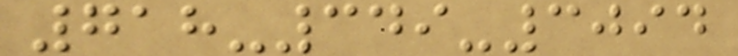718-349-3094
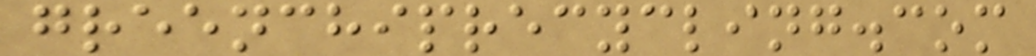greenchiprecycling.com
